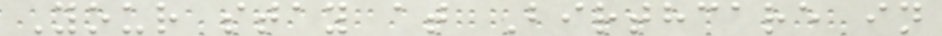Your stay at Birthcare in
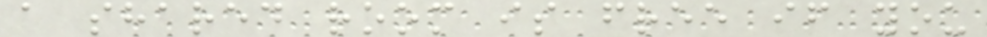a shared room is free if you
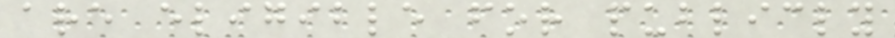are eligible for publicly
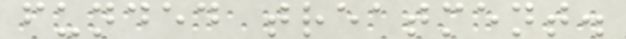funded treatment.
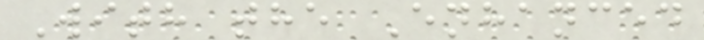With the Enhanced
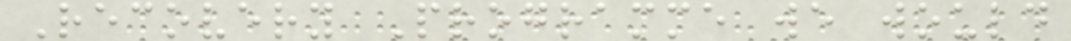Recovery Programme we would
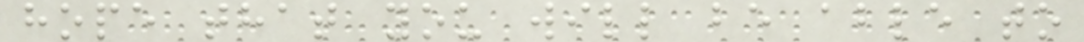hope that you will be able to
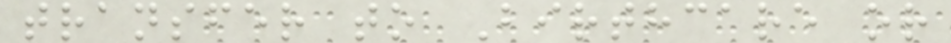transfer to Birthcare or
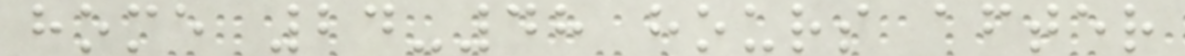home 24-48 hours after
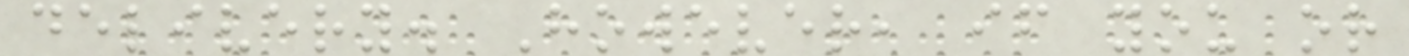delivery. However, if you or
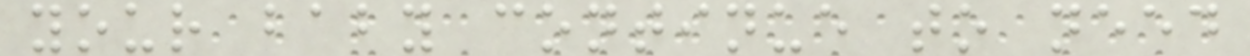your baby continue to need
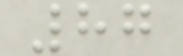87
